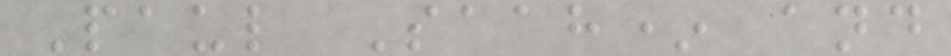Paul Saah* and
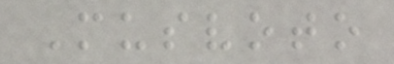Musvoto
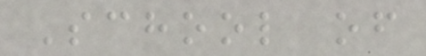School of
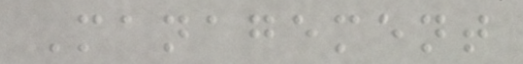Management
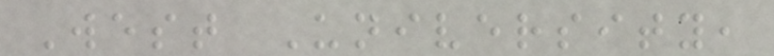West University,
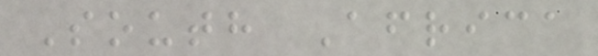South Africa
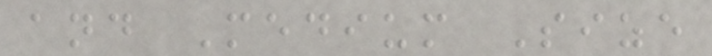and Medium Size
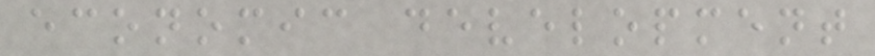economic development
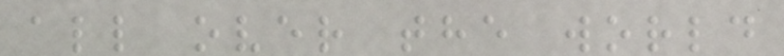all over the world
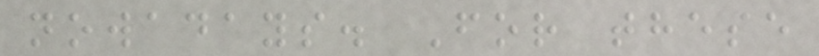nowadays. For these
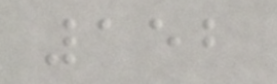152
